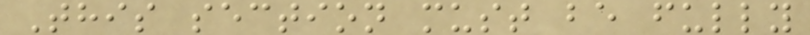This section must be fully
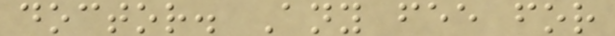doctor. Any fee for
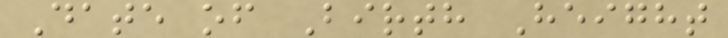Date of Birth Height
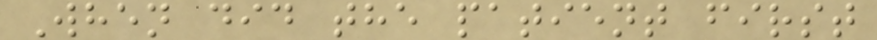When did the patient first
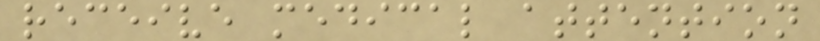receive medical attention
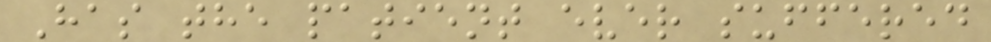Has the patient ever suffered
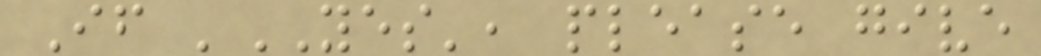If 'YES', please give
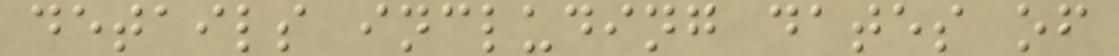details including dates of
